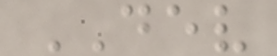DEV
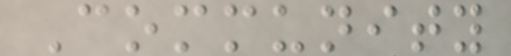Community
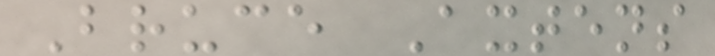Bruce Axtens
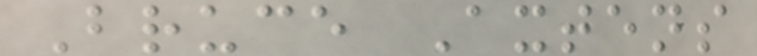Bruce Axtens
